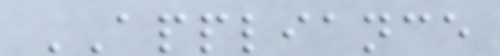APPLIANCE
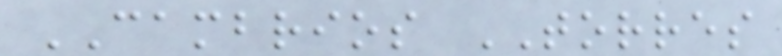CAMBRIOS TORRES
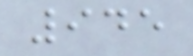945
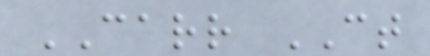CARR CT
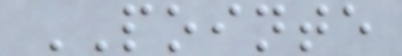POINTE
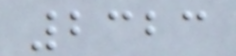2323
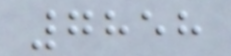7858
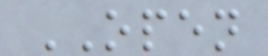OPEN
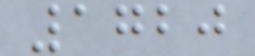1720
